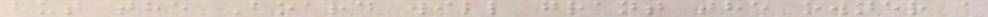but the Board will grant the owner a
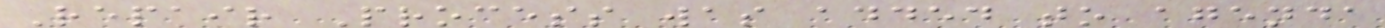Repair Process was added to agenda
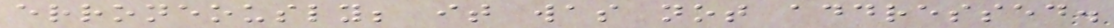erroneously; it was not addressed.
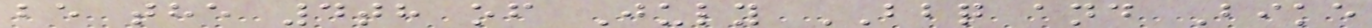be the 4th of July BBQ and Bike
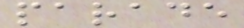parade
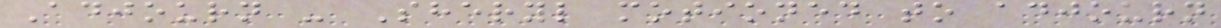Adjourn - Sheryl motioned to adjourn
